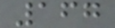167
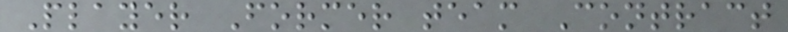Player Former team Contract
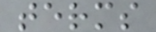terms
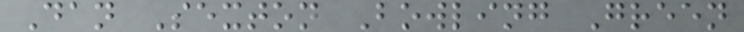Dan Sexton Bowling Green
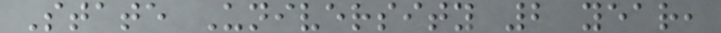State University 2 year,
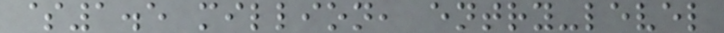$1.5 million, entry-level
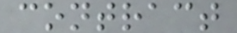contract
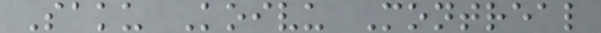Saku Koivu Montreal
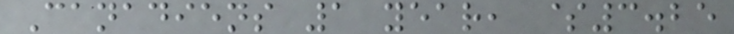Canadiens 1 year, $3.25
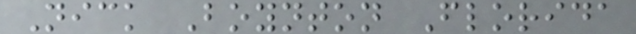Nick Boynton Florida
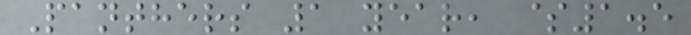Panthers 1 year, $1.5
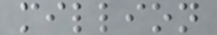million
